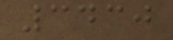3430
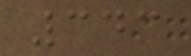343
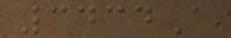3434A
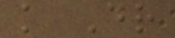k Dr
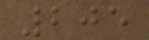205
